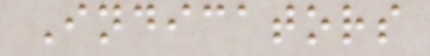Indicators
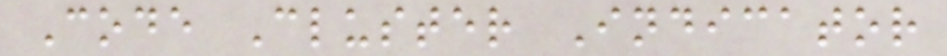Code Cluster Indicator
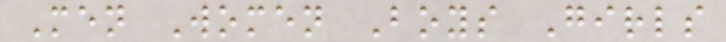Men Women Boys Girls
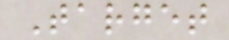Target
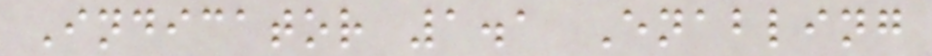Indicator 1.1 Enabling
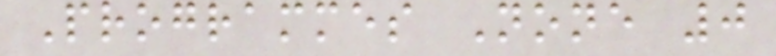Programmes None 0
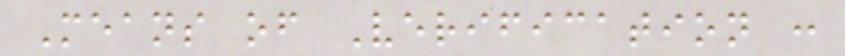Means of Verification :
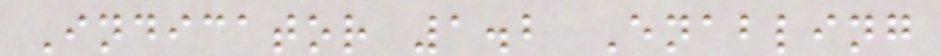Indicator 1.2 Enabling
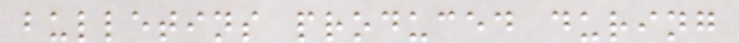bulletins produced during
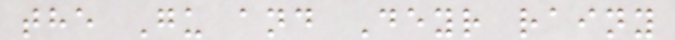the Gu and Deyr rainy
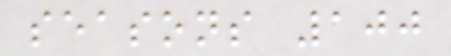seasons 100
